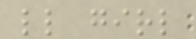little girl
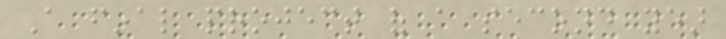A final project of a second year
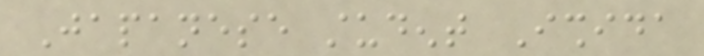Japanese student Ishida
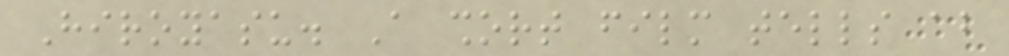Hiroyasu. A short film tells about
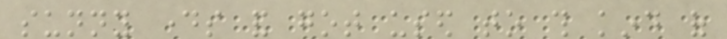sunny days and got used to this kind of
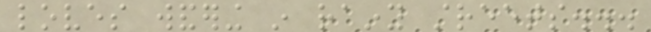loves wandering in rainy streets...
